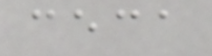ceca
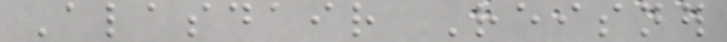Alasdair Reisner
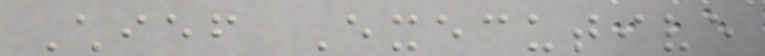Chief Executive
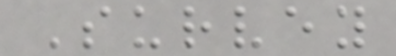Survey
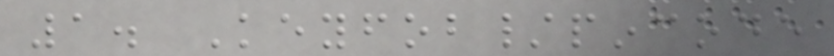1. Keyfob/pincode
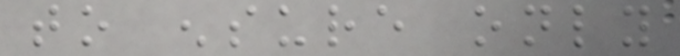to ensure only
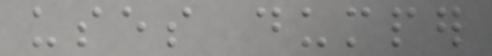uses dumper
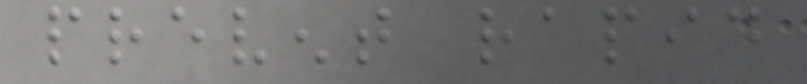prevent rapid
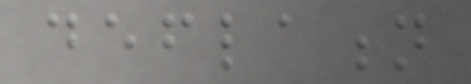deflation
